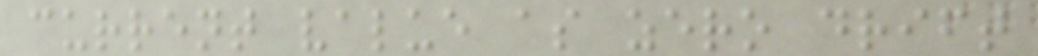current value as zero drift
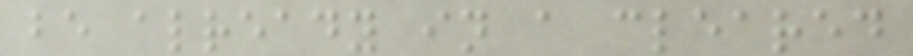be already in a cleared
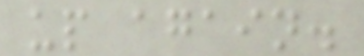up again.
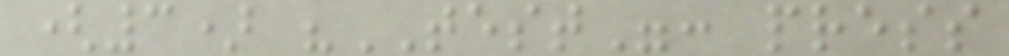(3) "TEST": press
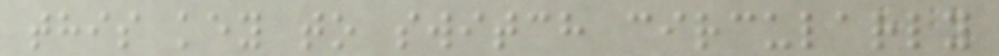this key to switch circularly
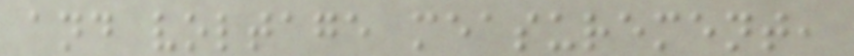and voltage measurement,
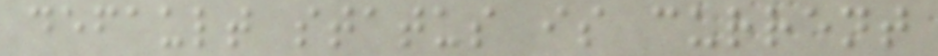default status is current
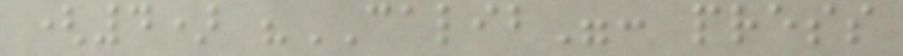(4) "CALIB": press
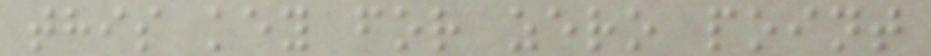this key for zero point
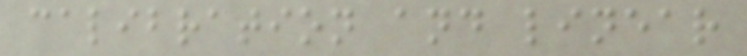calibration and linear
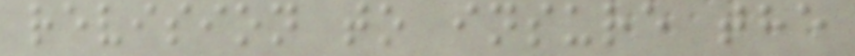revision to insure the
